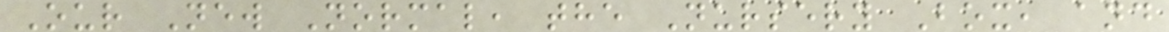Our New Normal, the Nursery Box, and
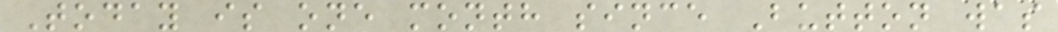Today is one month since Button was
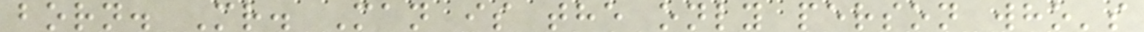born. Mr. Man is the only person who's
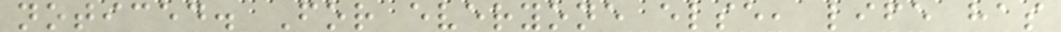noticed. For everyone else, life has
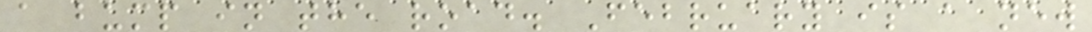a bump in the road. February is a new
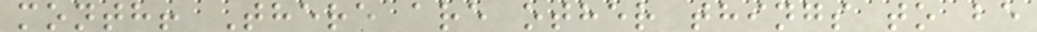month! There are other things to be
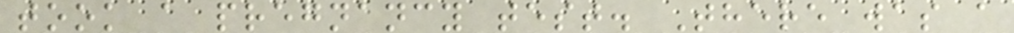took a pregnancy test. There was a
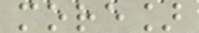more]
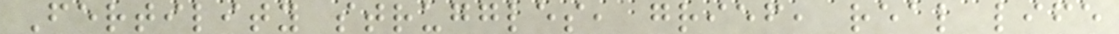Fertility struggles, grief, real life
